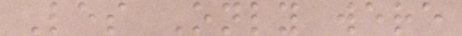Les Only were
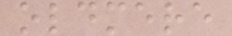oldmere
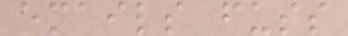emails fuss
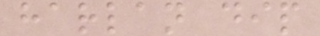harlan dip
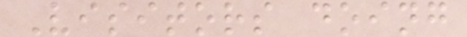Visitors doing
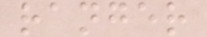ranger
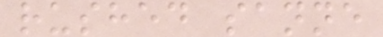rushed sanne
